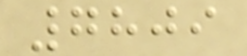7809
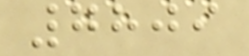7809
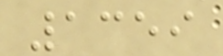1359
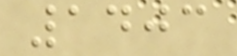1403
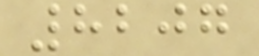8207
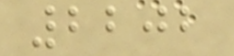2202
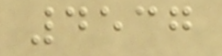4537
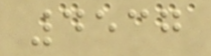4537
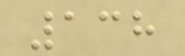138
